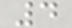4
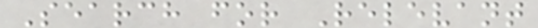Search for Relevant
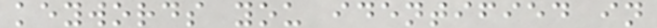keywords you identified in
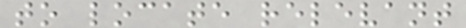to locate relevant
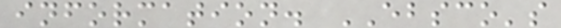information. EBSCO's
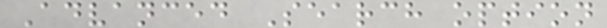Advanced Search option
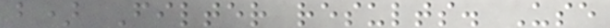b) Filter results. Use
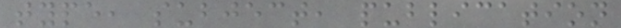type, subject, publication
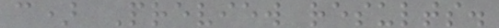c) Preview results.
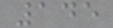145
